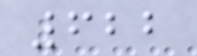622
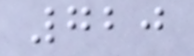720
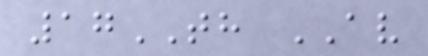17TH AV
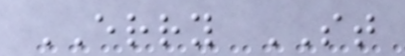ERRY ST
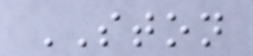STON
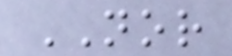NOR
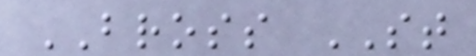BROSS ST
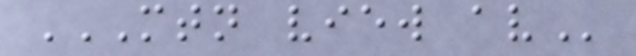MTN VIEW AV
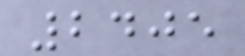2405
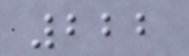222
